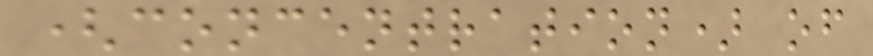(concentration) of
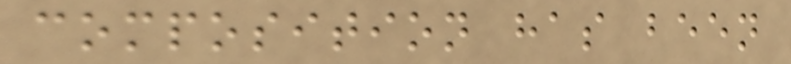composition has been
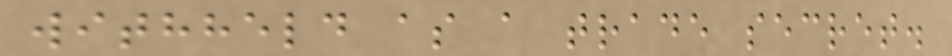withheld as a trade secret.
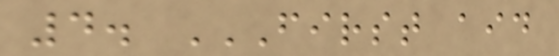4. FIRST AID
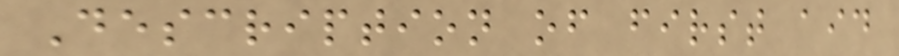Description of first aid
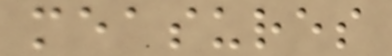measures
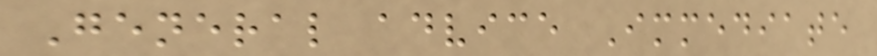General advice Immediate
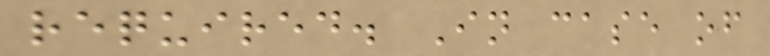required. In case of
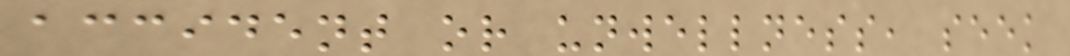accident or unwellness, seek
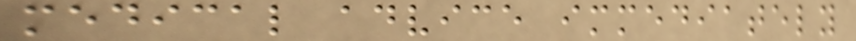medical advice immediately
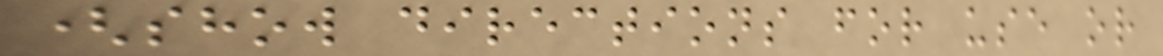(show directions for use or
